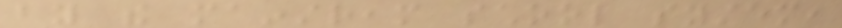by the mainstream school system,
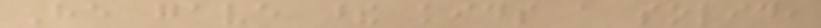He gave these kids a solid,
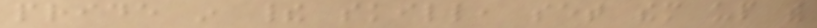pride in their skill, set them up with
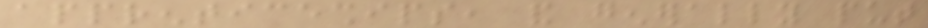apprenticeships, and generally put
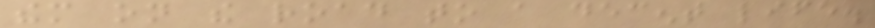them on the road to a decent life.
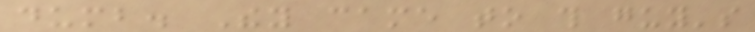dumb. They came to this guy's
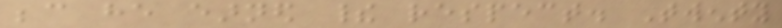because he earned their respect. Twenty
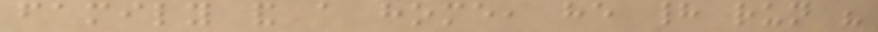family and a home, he had run his
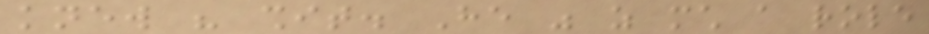knew his shit. He was as much a role
